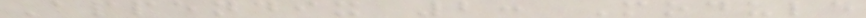Appendix 2: Module
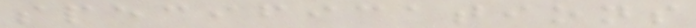specifications
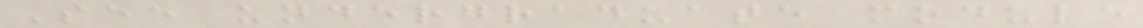See undergraduate module
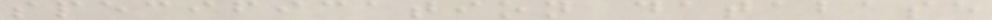specification database
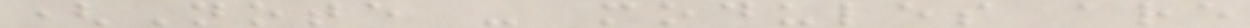(Note - modules are
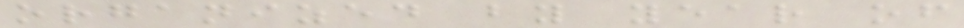organized by year of
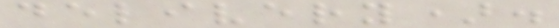delivery).
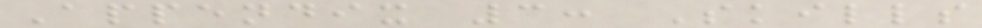Appendix 3: Skills
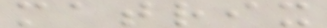matrix
